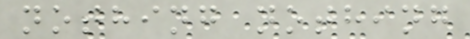nothing nothing
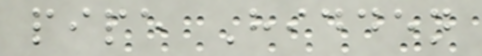pipe Hidden
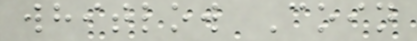whitlow Coin
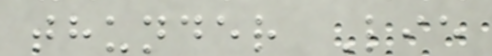thunder Lie
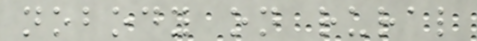nobody on rural
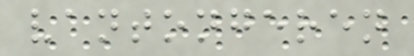vantongeren
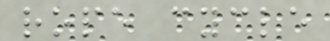rope cycle
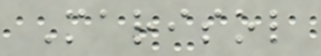Marisol
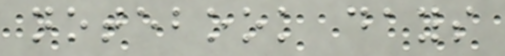notebook days
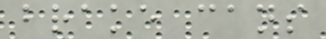brake cans
